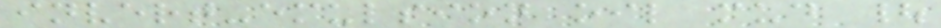invert-emulsion oil mud |
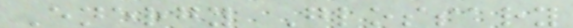Energy Glossary
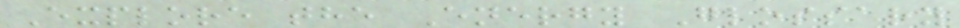Explore the Energy Glossary
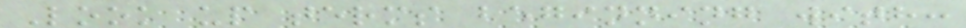Look up terms beginning with:
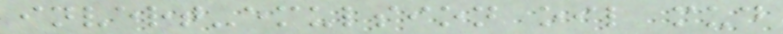invert-emulsion oil mud
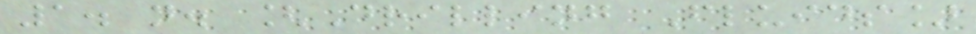1. n. [Drilling Fluids]
